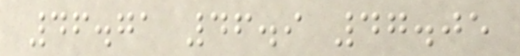46.71 46.9 47.05
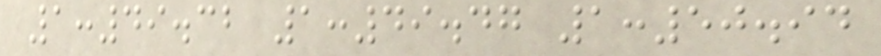1:49.32 1:49.47 1:50.94
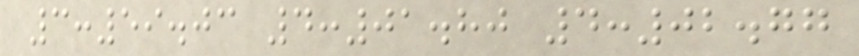3:59.03 4:01.80 4:02.77
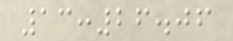13:26.06
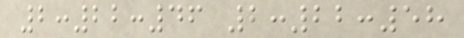2:22:46 2:22:58
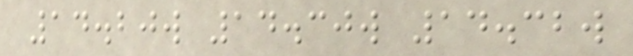14.20w 14.30w 14.32w
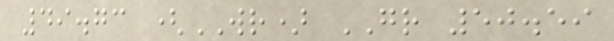49.73 (WR) GR 50.59
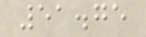51.75
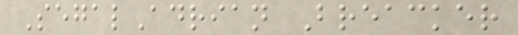SegalAdrian Breacker
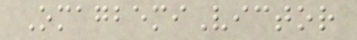OmagbemiVictor
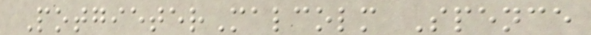PotgieterMalcolm Spence
